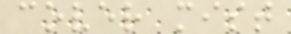cover mist
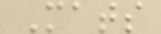Mats
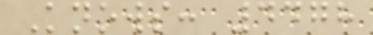Knows: 4478
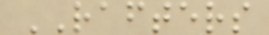RAFTERS
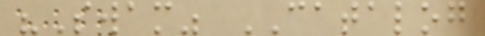"Swam" CATALOG
